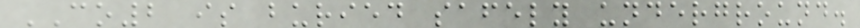CO2 is buried safely underground.
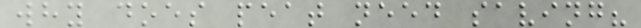why does peat need saving?
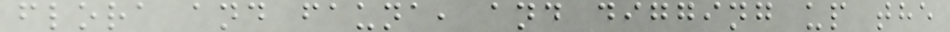flora and fauna, and digging up the
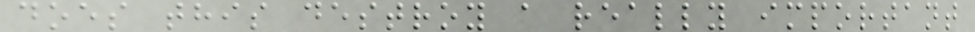does this destroy a really important
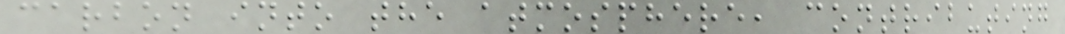carbon into the atmosphere, contributing
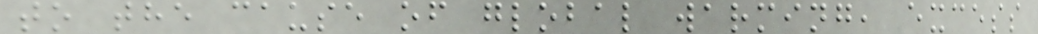to the cause of global warming, excess
